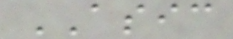ASIC
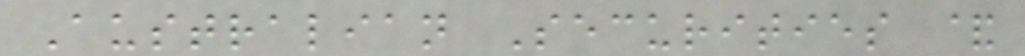Australian Securities &
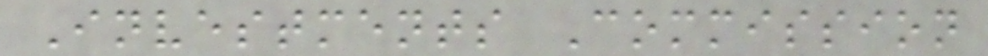Investments Commission
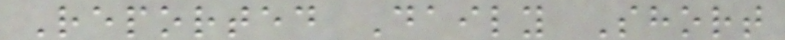Reported Daily Short
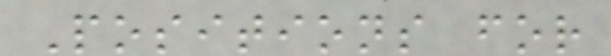Positions for
